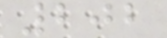202
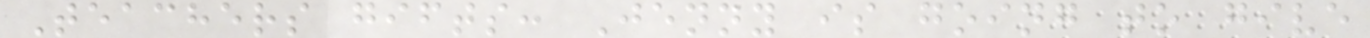Teachers gifts: Jenny is going to give
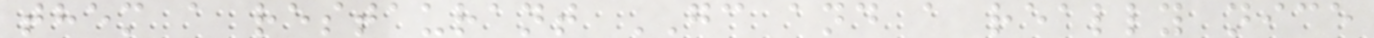them a restaurant GC and a really nice
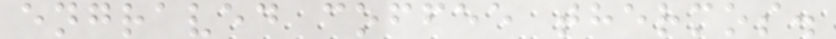engraved coffee thermos.
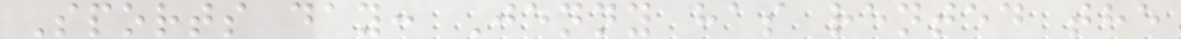Sports day: Jenny has rented the
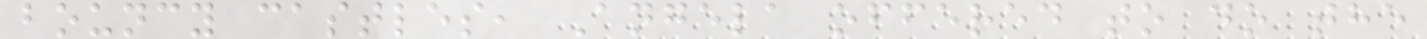bouncy castles, Angela offered to do the
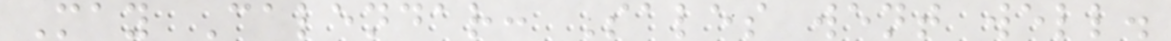May Calendar: Sales went well.
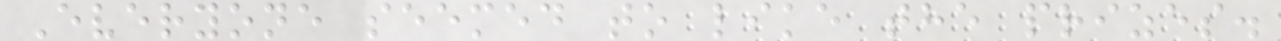Everyone seemed to like the prizes.
